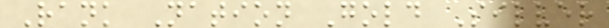Rank Nation Gold Silver
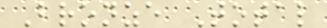Bronze Total
